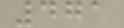471
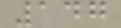147
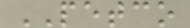PETCO
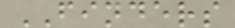FINDERS
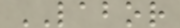LABOR
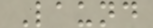Laund
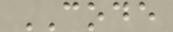CODE
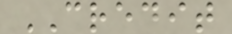CREDIT
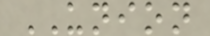UNION
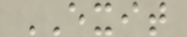EXIT
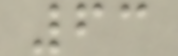63
